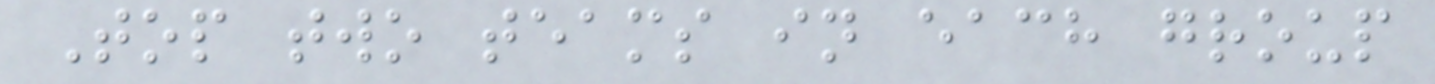Top two teams in each group
